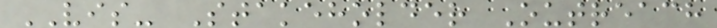VIS- Stakeholder Outreach
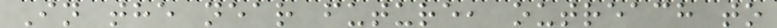In the near future, outreach to
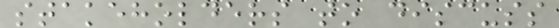stakeholders to discuss
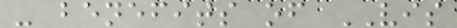- benefits of VIS
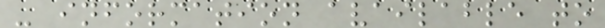- information available to
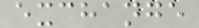exchange
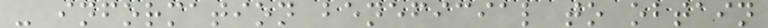- information beneficial to obtain
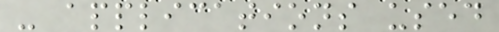- applications used
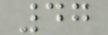47
